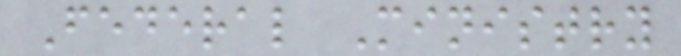Federal Ministry
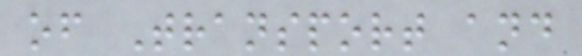of Transport and
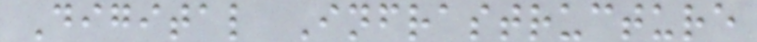Digital Infrastructure
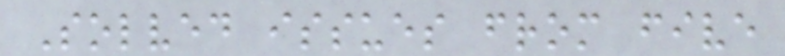Solved issues from five
